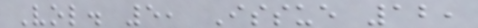Vol. 5, Issue 12,
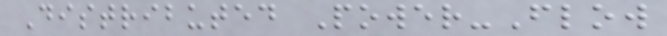Distributed Power-Flow
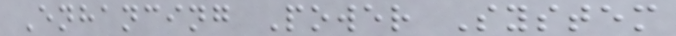Enhancing Power System
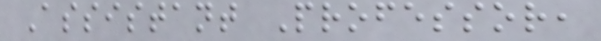Assistant Professor,
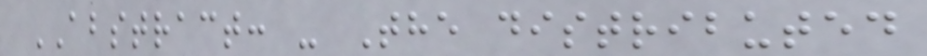ABSTRACT: - The distributed
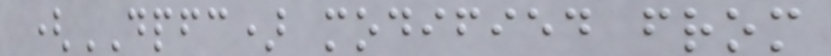(DPFC) modified from
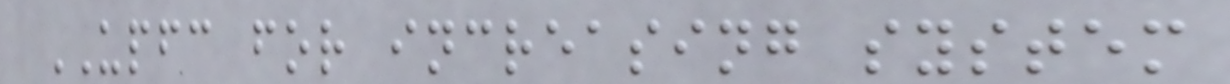UPFC for increasing system
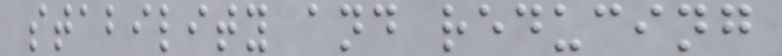stability and reducing
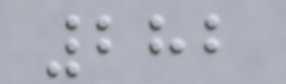282
